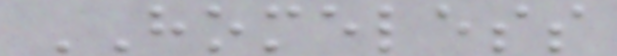HOMELESS
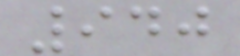940
